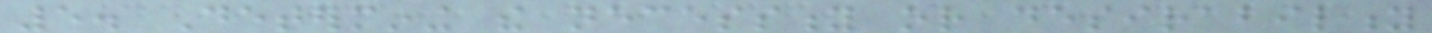5. Determining the necessity or desirability
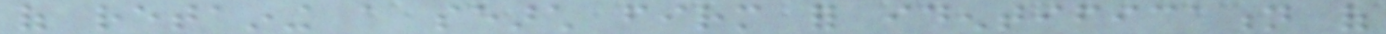of retaining a search firm for identification of
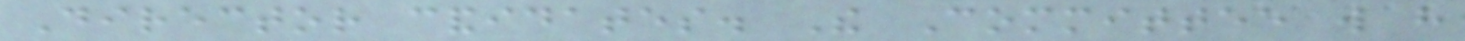Director candidates. The Committee will have
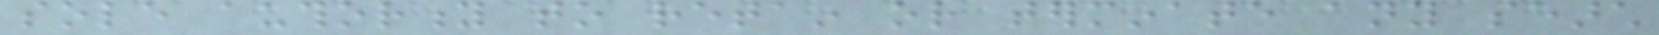sole authority to retain or terminate any search
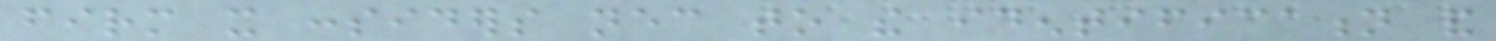firm it considers necessary to the identification and
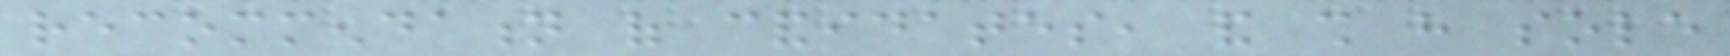recommendation of candidates, and shall have sole
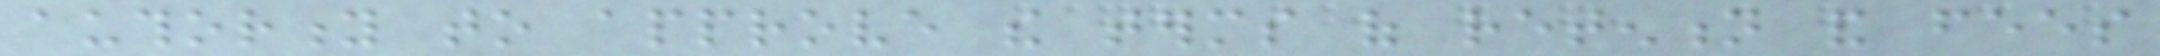authority to approve the terms of retention and fees
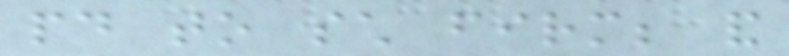paid to such firm; and
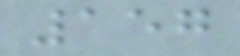157
